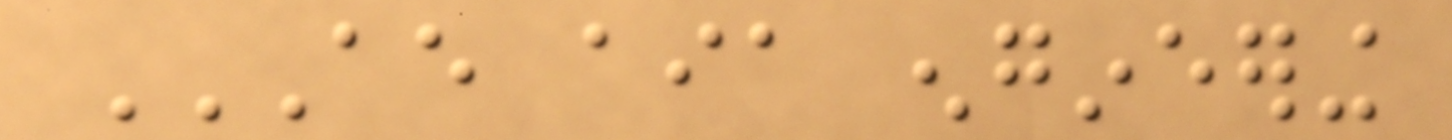AE AIA ENGINEERING
